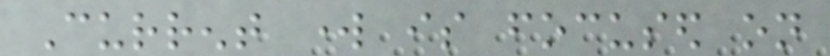Current work is focused on
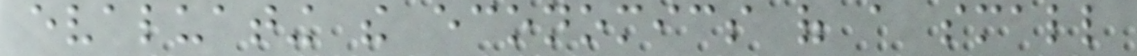evaluating the economics of a small
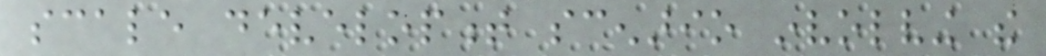scale development scenario involving the
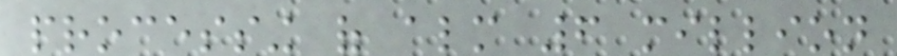processing of almost 6 million
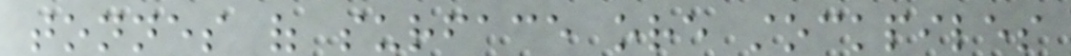tonnes of surface ore stockpiles
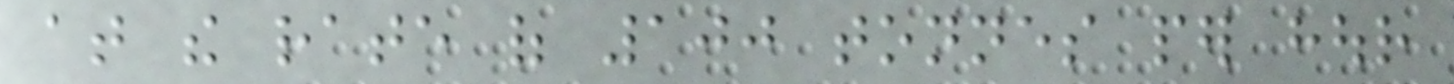at the rate of 100 tonnes per hour
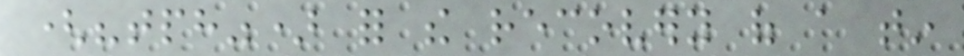("tph") for the recovery of a tin
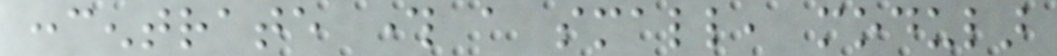concentrate through a small, modular
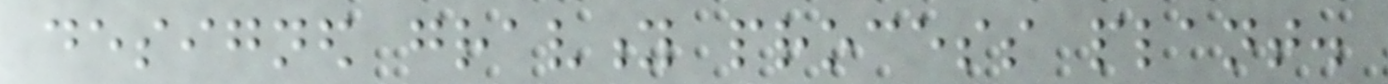designed gravity process plant.
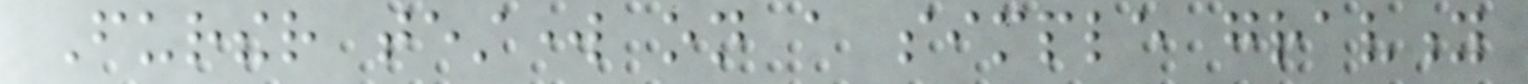Further testwork on a simple gravity
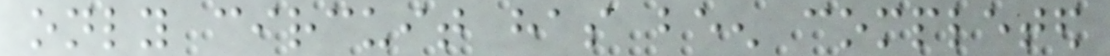only circuit has been completed
